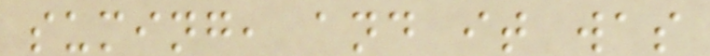suming, and it was
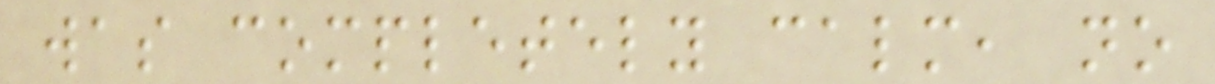was completely calm, no
